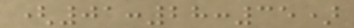(01:28:35)
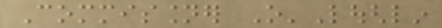Commissioner O'Loughlin
